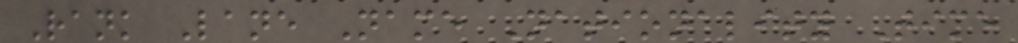Rank Lane Name Nationality Time
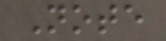Note
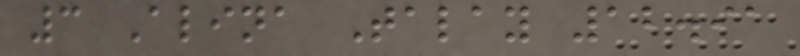3 Alina Talay 12.91
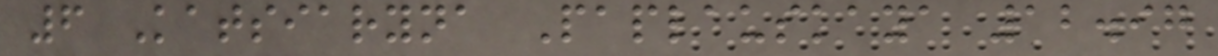6 Katsiaryna Paplauskaya 12.97
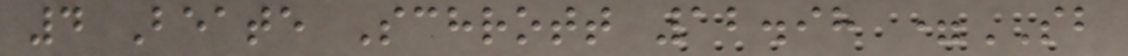4 Beate Schrott 12.98 =SB
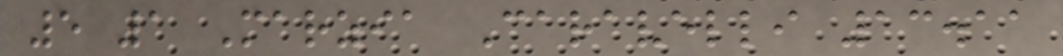5 1 Marzia Caravelli 13.11
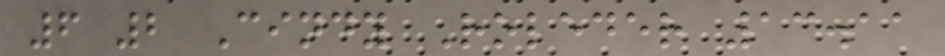6 2 Cindy Roleder 13.11
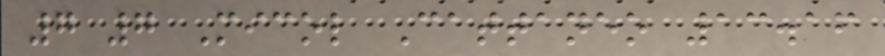7 7 Micol Cattaneo 13.16
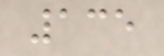135
